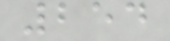254
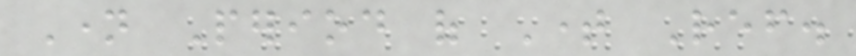Name Period of Time Ref.
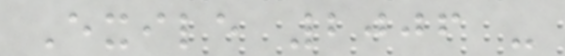Exile 2006 -
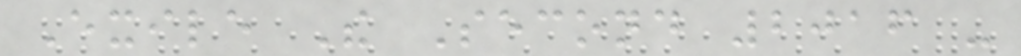Exile The Second 2016 -
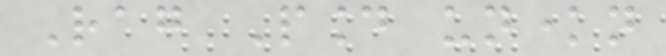Rag Pound unknown
